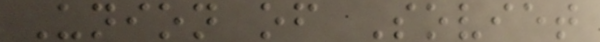Union of Soviet
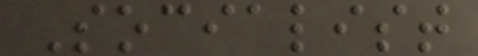Socialist
